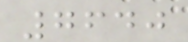7640
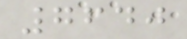7640
